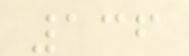136
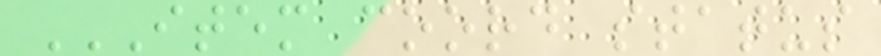ITEM COORD STATUS
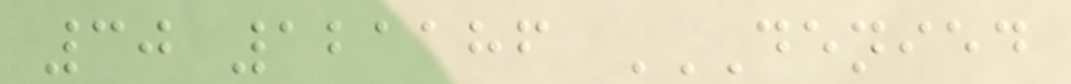30 121186 DENIED
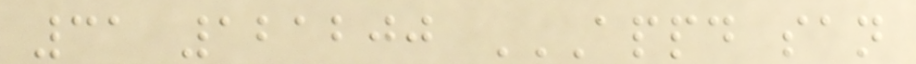31 121200 APPD SAN
